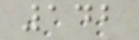142
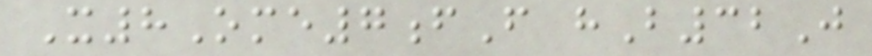X8Ome7fF hB32J
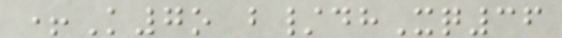+K7o b/dhXq36
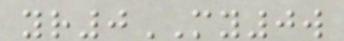yr0MY0w
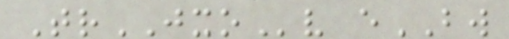TrJXOv eBW
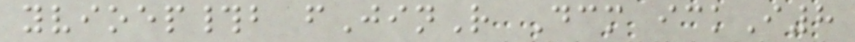yvioep#b fJinR Dcm ickI8
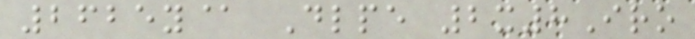2625y@ Dlpe 2x8Iro
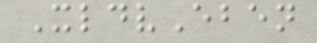XldvEben
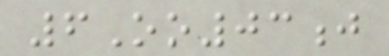6Oo03j
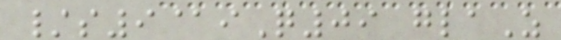/s9@iQ09 glaZ
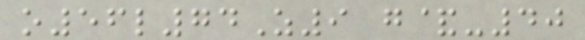o56l74Z9 g&-40
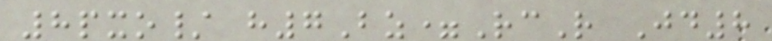8pxo/ h7Bz=RcR Jd8
